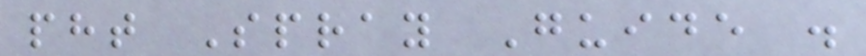pht Spray Guide .
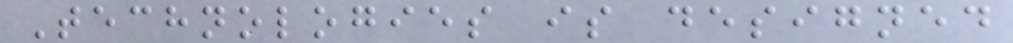Technologies is designed
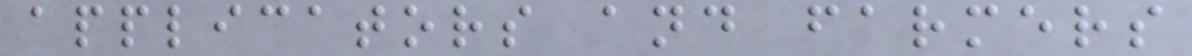applicators and farmers
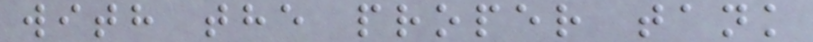with the proper tank
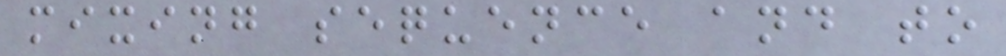mixing sequence and to
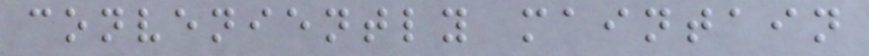conveniently maintain
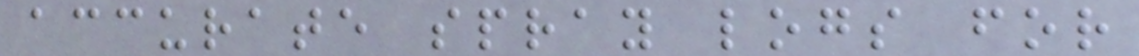accurate spray logs for
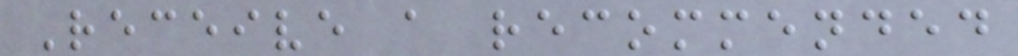Receive a recommended
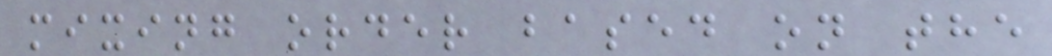mixing order based on the
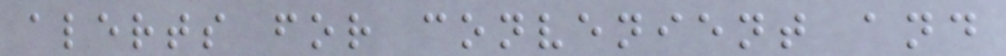alerts for convenient and
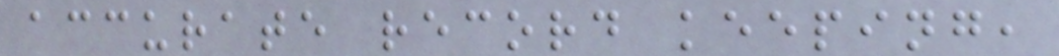accurate record keeping,
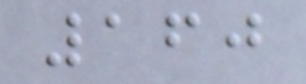160
